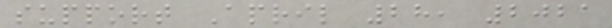support April 28, 2021
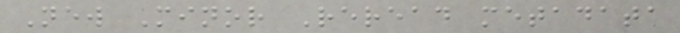New Minor Reread metadata
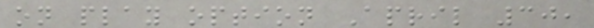on play option April 30,
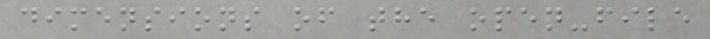dimensions of the open-file
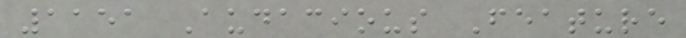1151 Audacious Feature
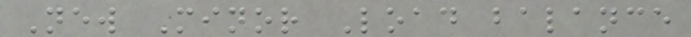New Minor Load balance
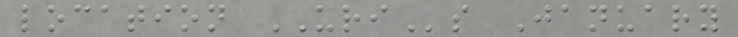location URIs January
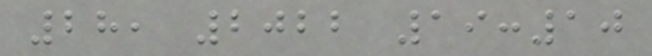28, 2022 19:10
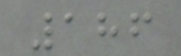186
